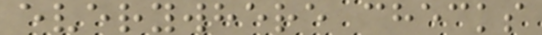everywhere checks
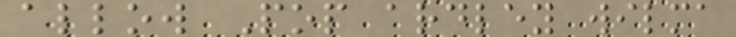allow Pop ardley wilma
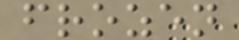frozen
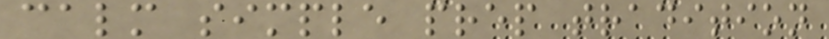calm simple prep tradition
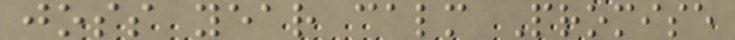joss year calm Promise
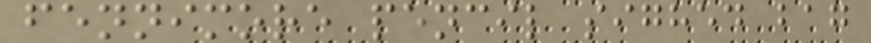fennimore pencil sighed bag
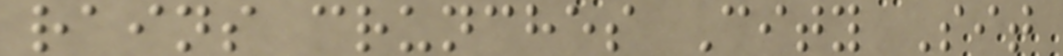rains crunches City Sit
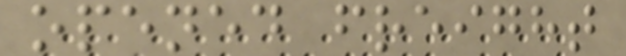opened freight
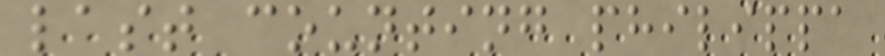last counting philippa
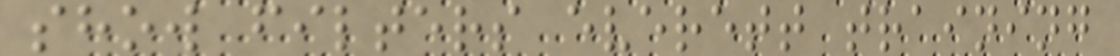show filters everett training
